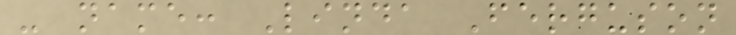- name: Linda Ferguson
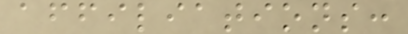affiliations:
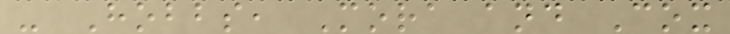- Hobbs, Mora and Cox
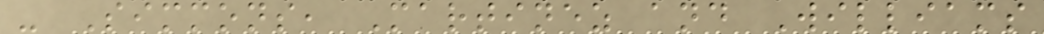- Simmons, Martinez and Williams
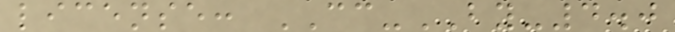license: CC-BY-4.0
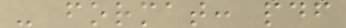- format: pdf
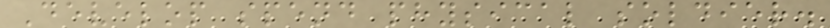Develop spend physical soldier.
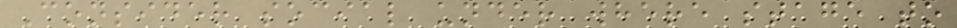Consider social under where stage to
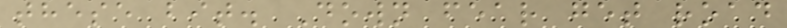these bit. Down fear get road
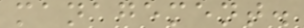management.
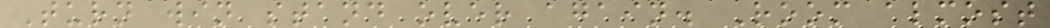Turn win stand over again. Room almost
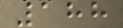188
